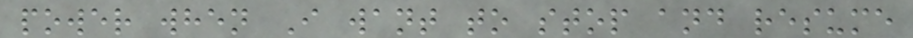power when I want to stop and resume
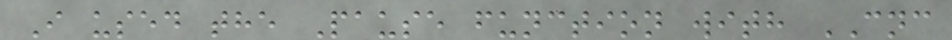I used the Pause function with CNC
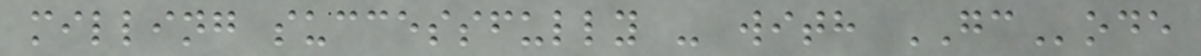milling successfully - with GCode
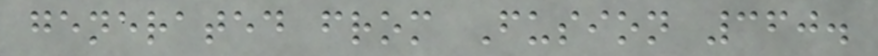generated from Fusion 360.
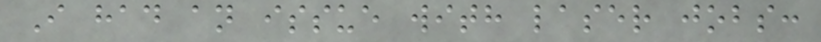I had an issue with laser jobs:
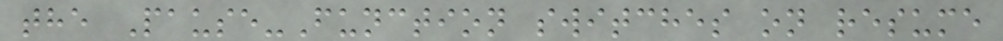the Pause-Function switches on resume
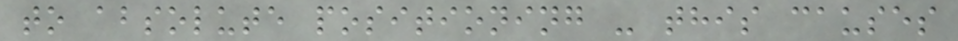to absolute positioning - this causes
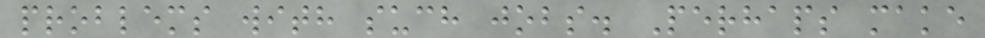problems with such jobs. Perhaps make
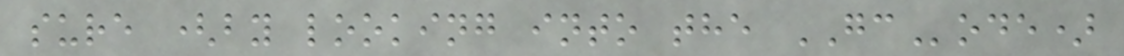sure (by looking into the GCode)
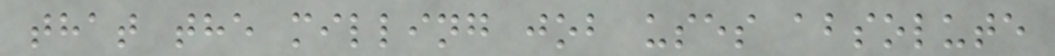that the milling job uses absolute
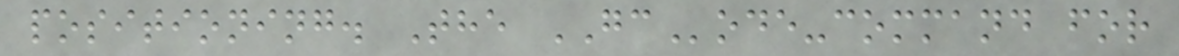positioning. The GCode-command for
